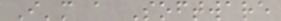I'm a Software
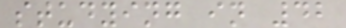studying in 42
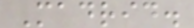Madrid.
